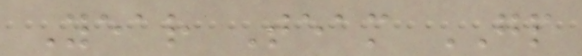Year Team GP
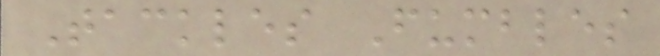Tackles Fumbles
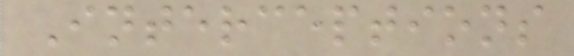Interceptions
